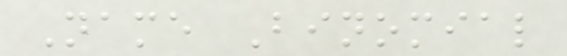Name Binomial
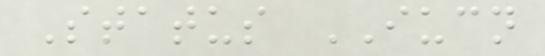Status IUCN
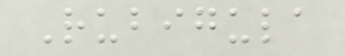Rubigula
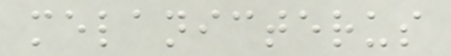melanicterus
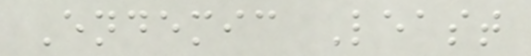Endemic Least
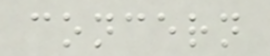concern
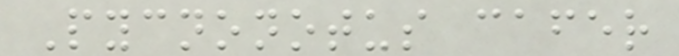Pycnonotus cafer
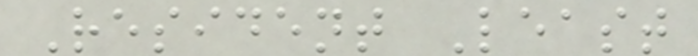Resident Least
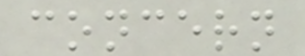concern
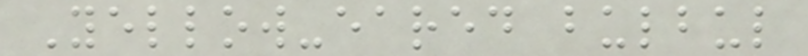Yellow-eared bulbul
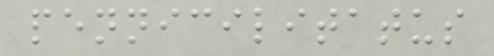pennicilitatus
